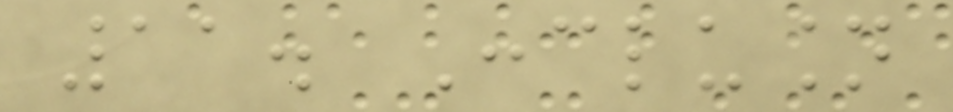11. Conclusion
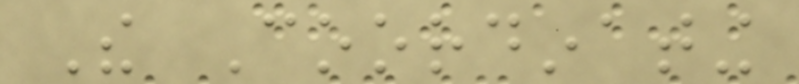The Coordinating
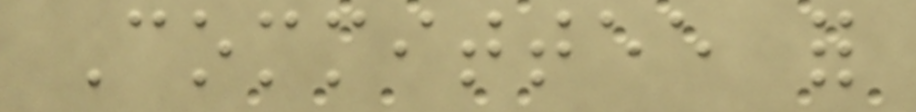Committee for
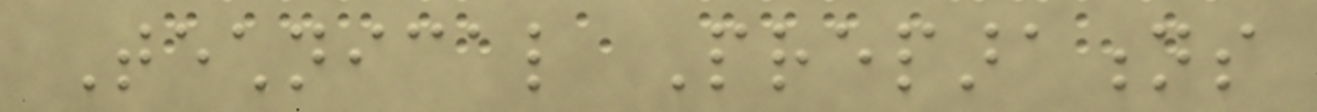Technical Preparations
